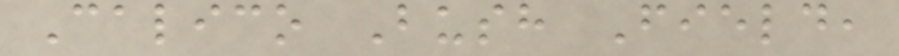Calico Bush Field,
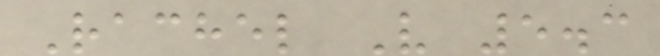Rachel V 5.3
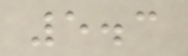5.3
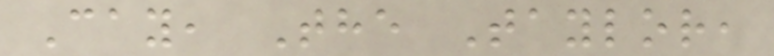Cay, The Taylor,
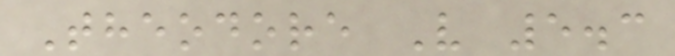Theodore V 5.3
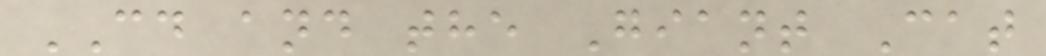CD and the Giant Cat
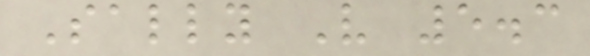Sally V 5.3
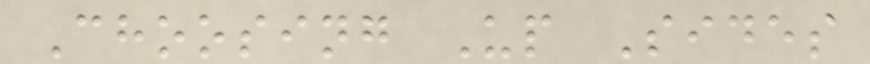Choosing Up Sides
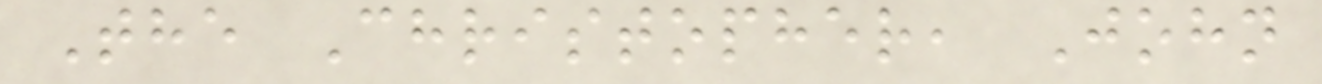The Christopher, John
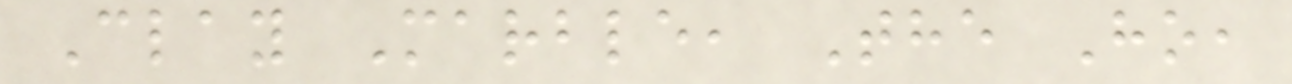Clay Marble, The Ho,
